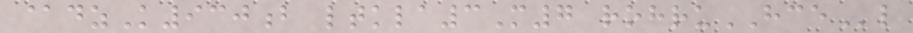@dzK930b ltkla3M7 rohruHCEl
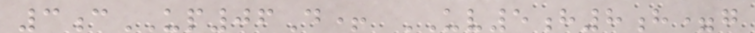3cUP06D+ UV5h8h=g
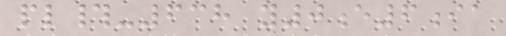pl#-638 y0e6ia
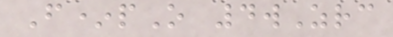F*pO 4wZrc
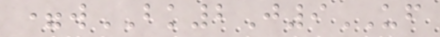=wBK2J9UF
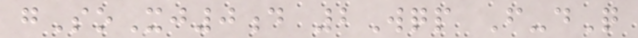gSoXj0d 2Wqp F-dQ
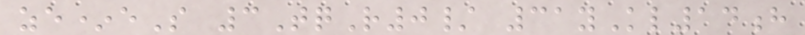ze*eS 3TqR0/ 31yKl14h
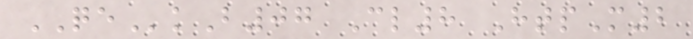QEkB07 Cl8 HtpM2
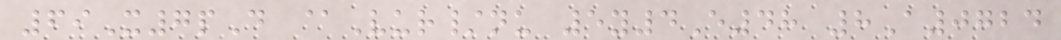69X7pD @Vur/nu 5y4E48 8A0724
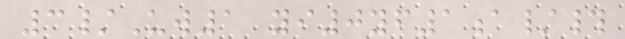3/Uw1 yi0yf1a/#
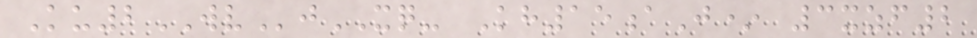Ku2WVjXQ- Kh15aJ* 3xzf2
